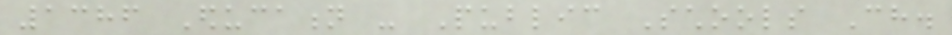1386 Education - Public Schools Ch.
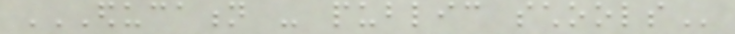EDUCATION - PUBLIC SCHOOLS
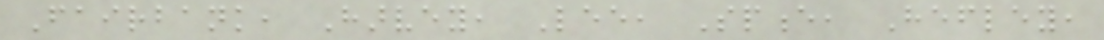Fairbank, Harvey, Lee, Spence, Hefley,
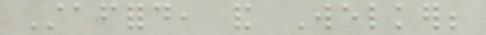Stafford, and Welker;
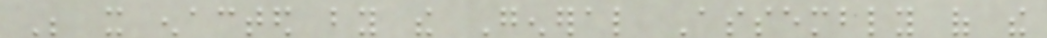Be it enacted by the General Assembly of the
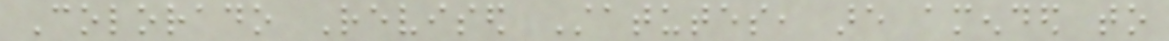Colorado Revised Statutes, are amended to
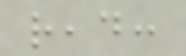read:
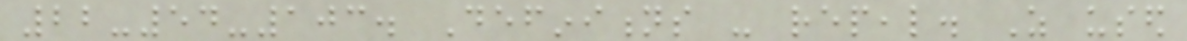22-54-103. Definitions - repeal. As used
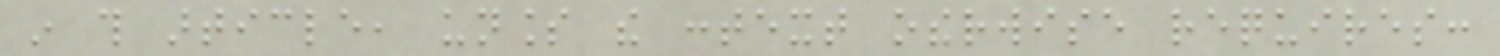in this article, unless the context otherwise requires:
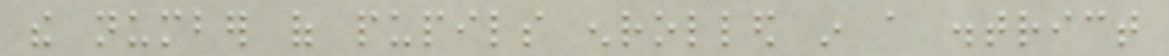the number of pupils enrolled in a district
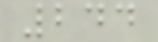244
